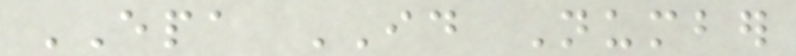EPA ID Number
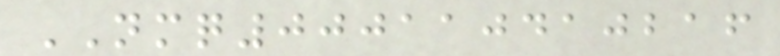NMQ000110410216
